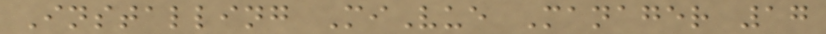Installing MiVue Manager 17
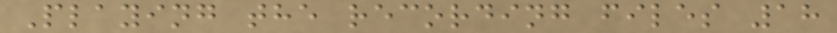Playing the recording files 18
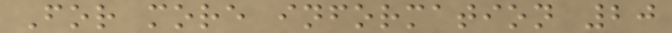For more information 20
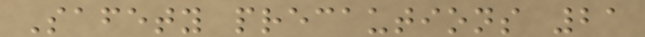Safety precautions 21
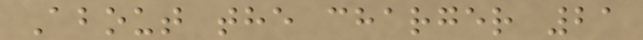About the charger 21
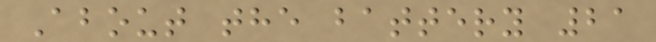About the battery 21
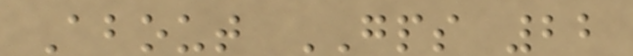About GPS 22
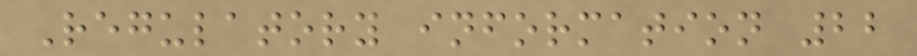Regulatory information 22
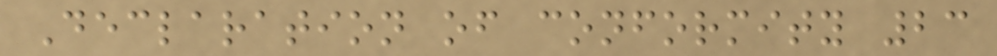Declaration of conformity 23
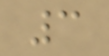3
